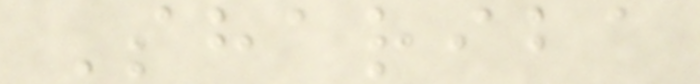Shariba
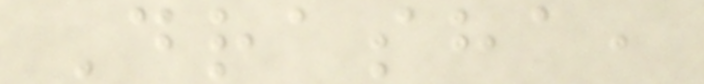Drasha,
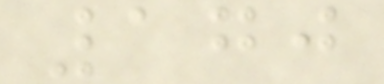170
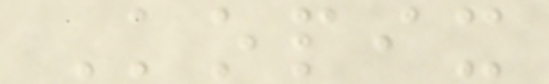Kopix
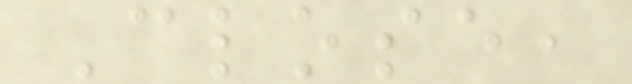Close,
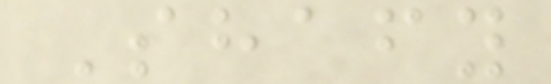Shafy
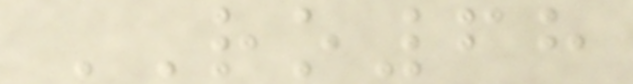RO68
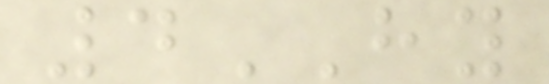4HY
